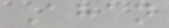Ahan
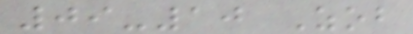09-10 Zob
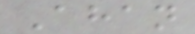Ahan
